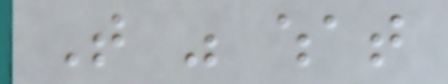That was what
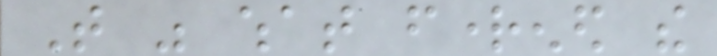That was what frightened the
